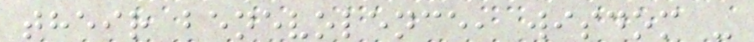their benevolence, wisdom -
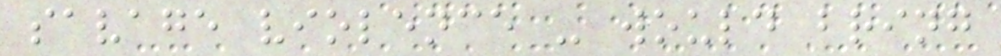savage violence - would bring
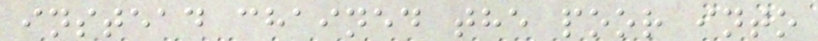instead chained the poor into
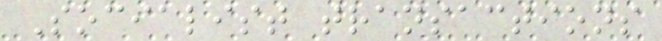Socialist transactions
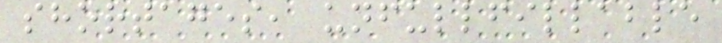shortages, unfullfillable
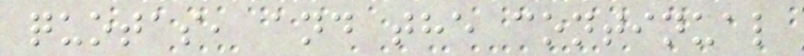quotas, and the continual
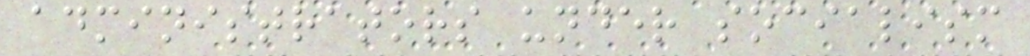administrators under socialism
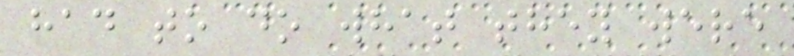had to do what they were
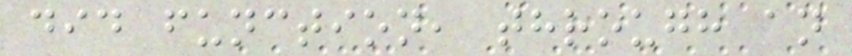did function, through an
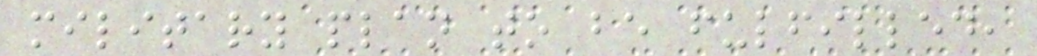military plan to be fulfilled,
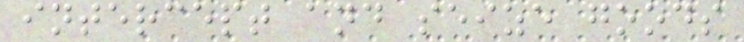intercept and seize goods
